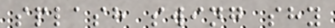splash swing shy
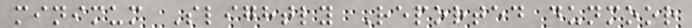minimum Slightly Reported dunmoor
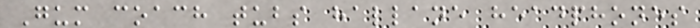Gum coach tubs hallane headphones
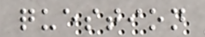question
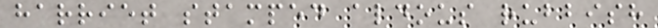harriet stamped aldous rubbish
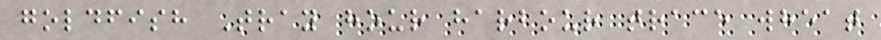goldfish Tray hour harbour trace wheat
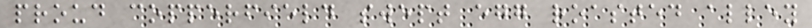proud copperfield swept egg roasted alley
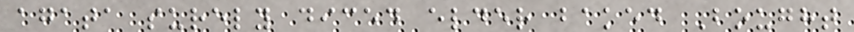agata surely diced elder baked Bought
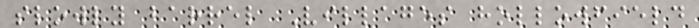slowly barrel Villages hollowfield
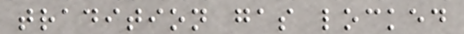tradition gas locked
